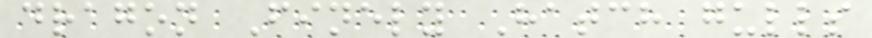dragon Finely Hatch gulls
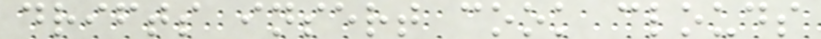drifts insert cook clouds
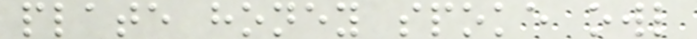plate honey spoke owl
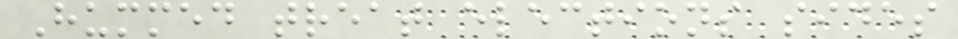Hummed treat elections sides
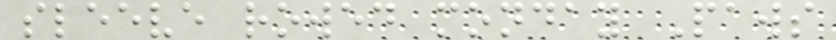sleeve rowed monday Paws
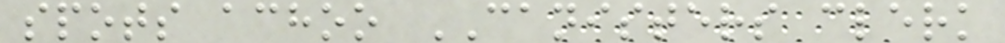spots achoo CANISTERS clerk
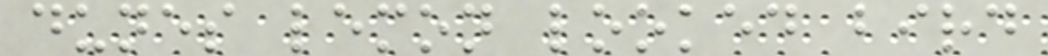dunes lemon looked bird
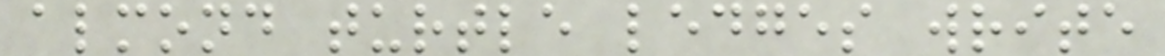almond turtle ledges write
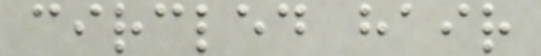circled hair
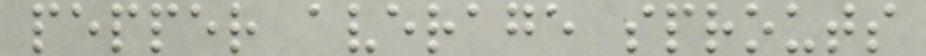pepper average sprouts
